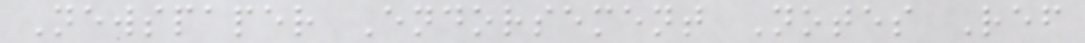Newspaper Endorsement Notes Ref
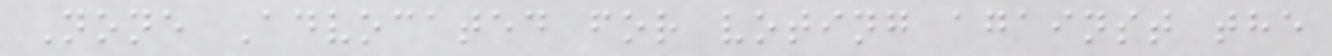None Advocated for voting against the
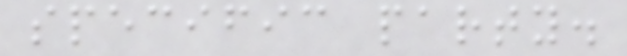specific party.
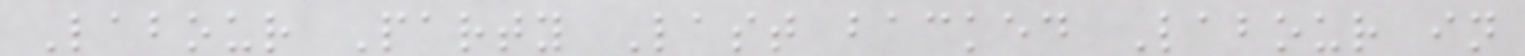Labour Party Last backed Labour in
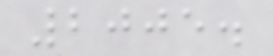2005.
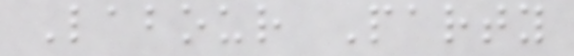Labour Party
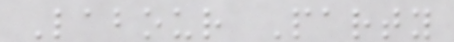Labour Party
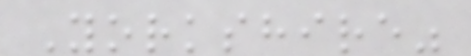Yorkshire"
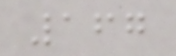167
